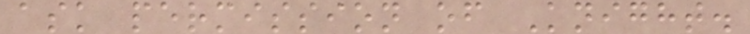ask permission of Knight.
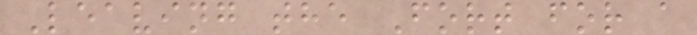Leaving the Fort for a
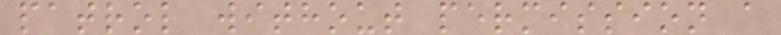patrol without permission a
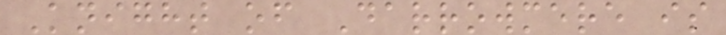Knight of Darrowmere is
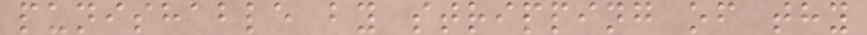punishable by stripping of thy
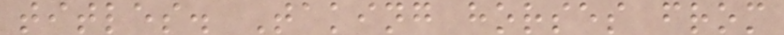titles. Taking horses from
